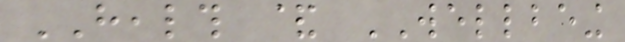HEALTH & WELLBEING
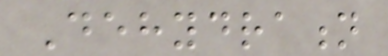Dehydration
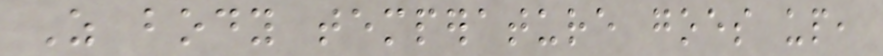As body temperature goes up,
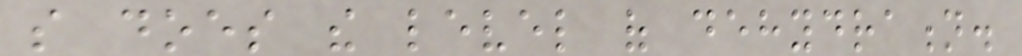so does the level of dehydration.
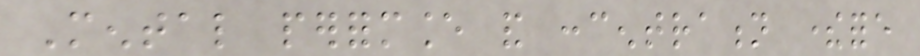Mental performance and concentration therefore
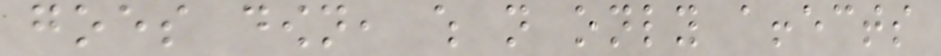goes down, which not only affects
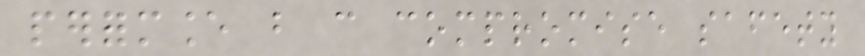performance but can compromise safety
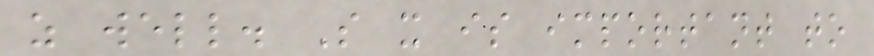as well. So it is important to
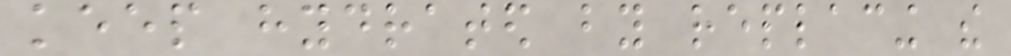keep hydrated by replacing the
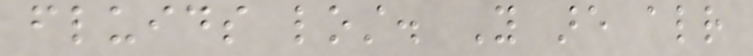fluids lost. You are already
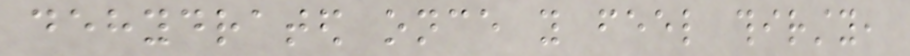dehydrated once you feel thirsty,
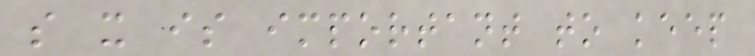so it is important to keep
